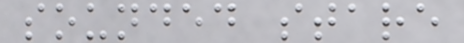sounded stare
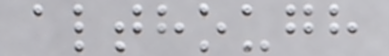although
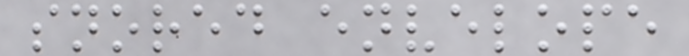snored envelope
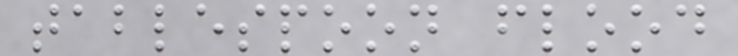tablespoon flood
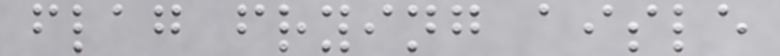flag frying aisle
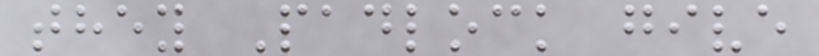they Padlock give
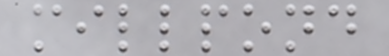millpond
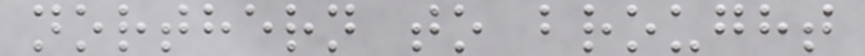northern to brought
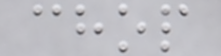chop
